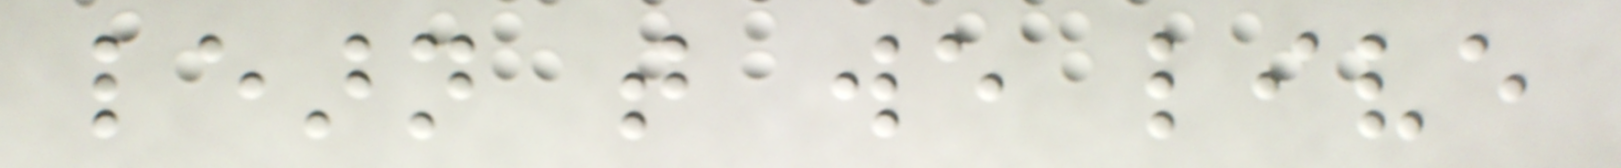learn that we live
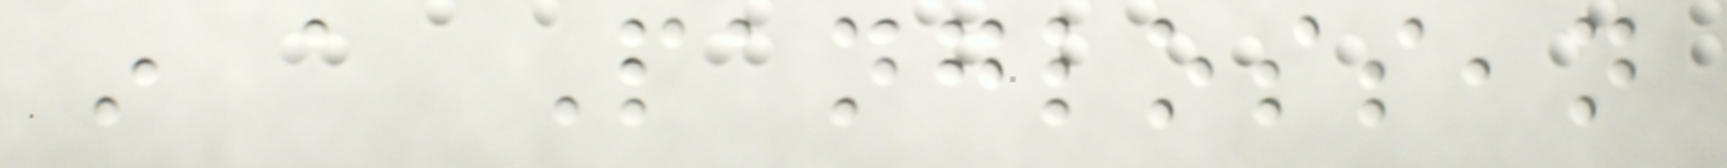in a Panglossean
